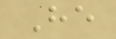He
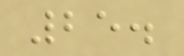25.
